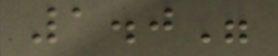1.0"
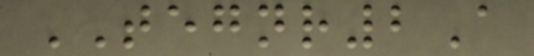TEGNR2A
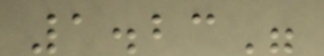1.23"
